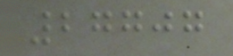27707
